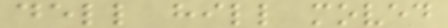dell hill moved
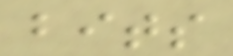bits
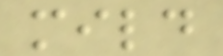mild
